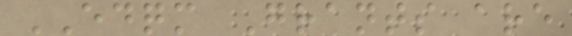EDQM Grants are
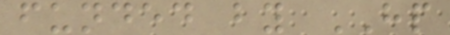funded by HP
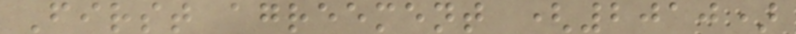First agreement (2010)
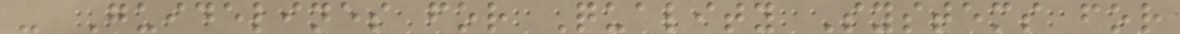- Guidelines for Quality Systems for
